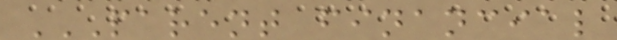PARENT FINANCIAL
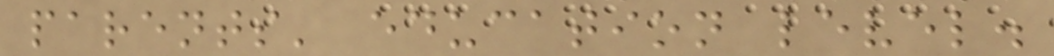parents' education level.
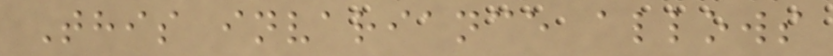This invariance allows
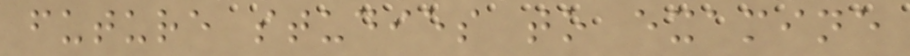future studies to examine
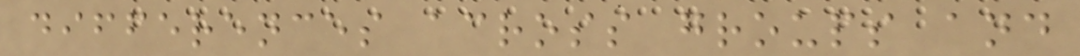differences across groups and
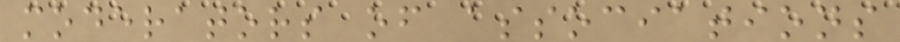moderators of associations
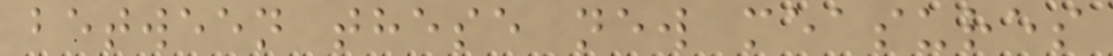between these new measures
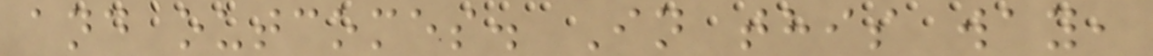and outcomes. In this way,
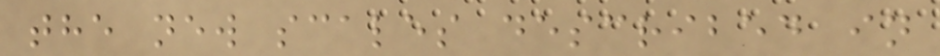the new scales described in
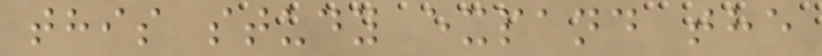this study expand the
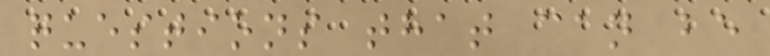questions that can be
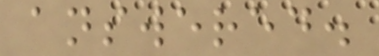answered.
